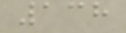138
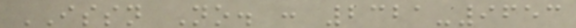ISSN No. : 2321-9653
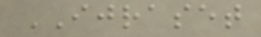IJRASET
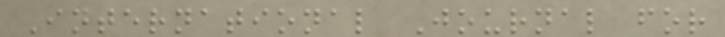International Journal for
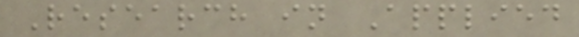Research in Applied
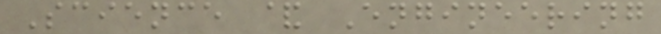Science & Engineering
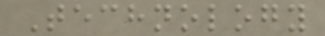Technology
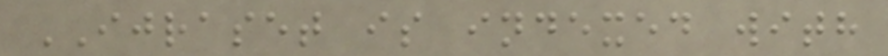IJRASET is indexed with
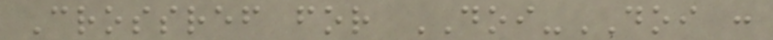Crossref for DOI-DOI :
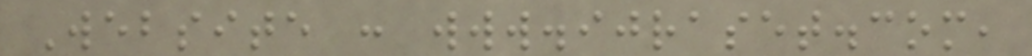Website : www.ijraset.com,
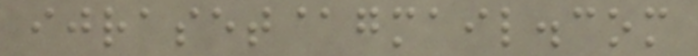ijraset@gmail.com
